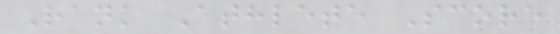Rank Athlete Score
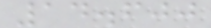14.600
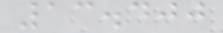13.400
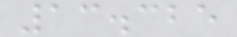13.325
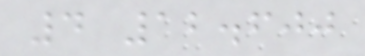4 12.600
